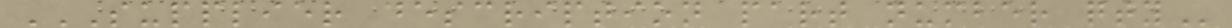SUPPLIER DESCRIPTION PART NUMBER QTY
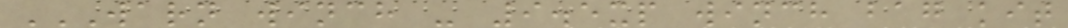WARN WINCH - 9.5XP WINCH BAG KIT
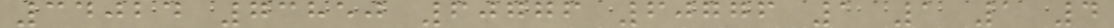34024 73850 60776 60776 1 1 1 4
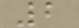2
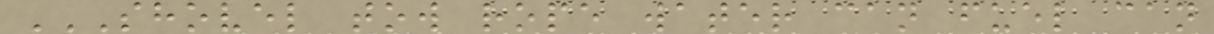SHOVEL TOW ROPE WATER CAN FUEL CAN
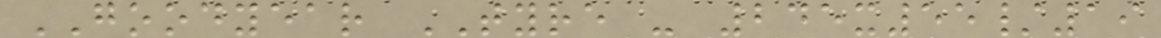GOODYEAR TYRE - 245x55/19
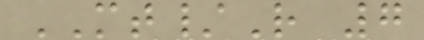MT/R 7
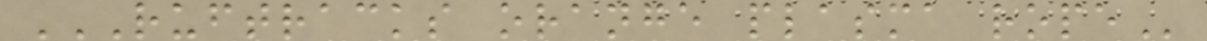RUFTRACKS ORANGE PLASMA ROPE
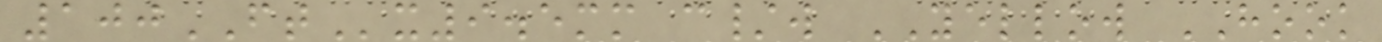100FTx9.5mm c/w YELLOW HOOK
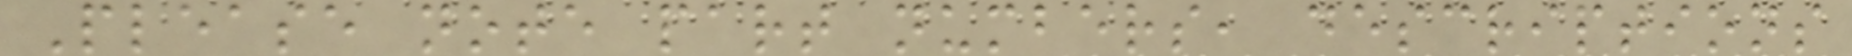Please note part numbers, descriptions
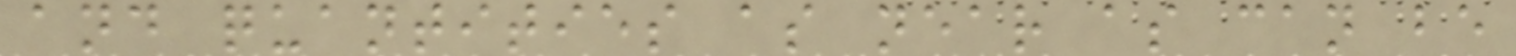and quantities as near as can be
